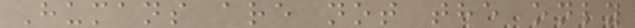Humans are not the only
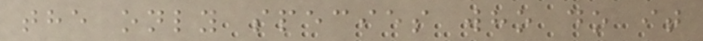the only species who do it
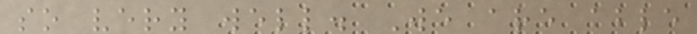so very well. We are able
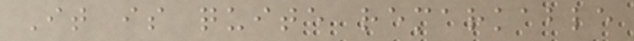It is quite remarkable
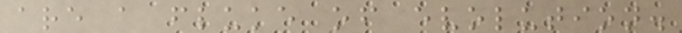are a fluke of evolution.
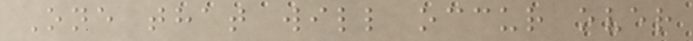One that will occur over
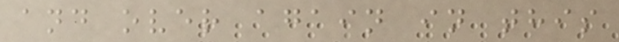and over again in this
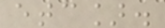etc].
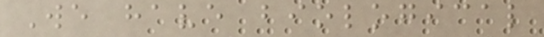We have biological
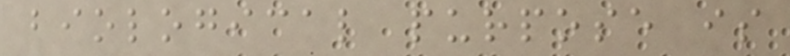biological purpose is
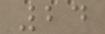24
